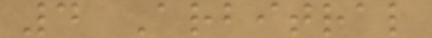4 Arbitral
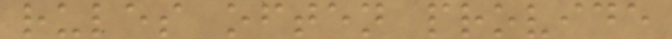rules often provide
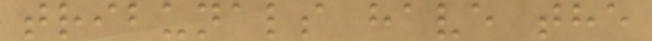tribunals have the
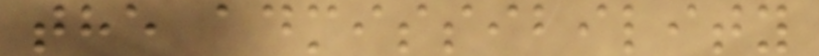the admissibility
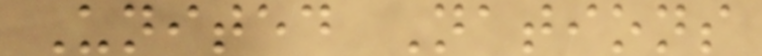United Nations
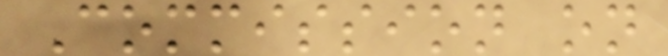Commission on
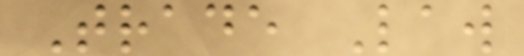Trade Law
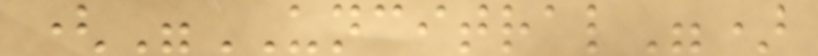("UNCITRAL")
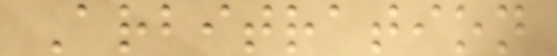Arbitration
